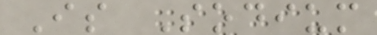Is Sodium
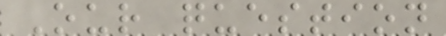Our question
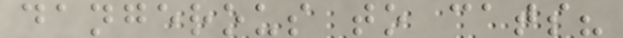dangerous to cats?
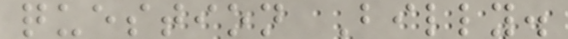question Billy.
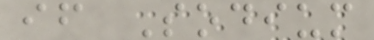if Sodium
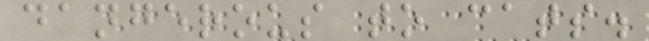dangerous to cats.
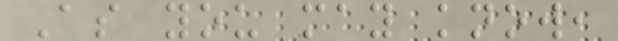As you may know,
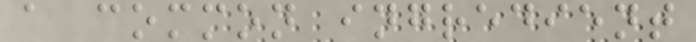a common ingredient
